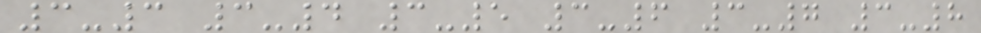3-3 3-4 3-5 3-6 3-7 3-8
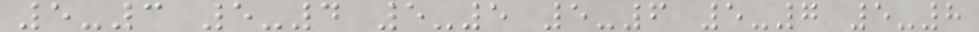5-3 5-4 5-5 5-6 5-7 5-8
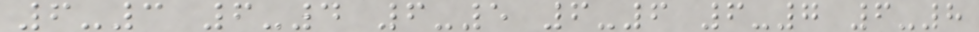6-3 6-4 6-5 6-6 6-7 6-8
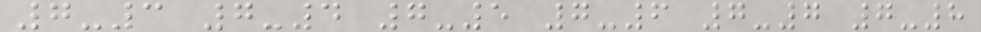7-3 7-4 7-5 7-6 7-7 7-8
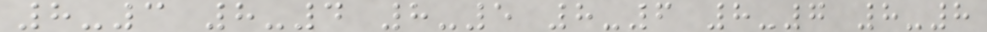8-3 8-4 8-5 8-6 8-7 8-8
